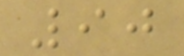90
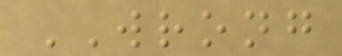WRONG
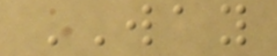WAY
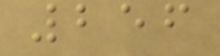256
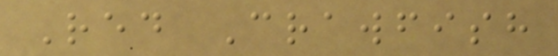Red Crawfish
